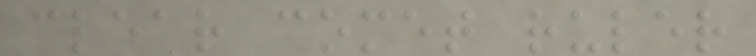clear comet ruler
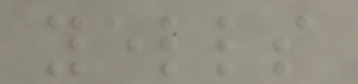yells
